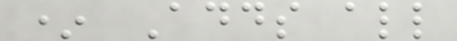* Adds all
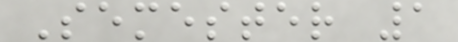Semester 1
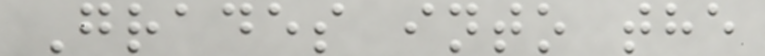Grades into the
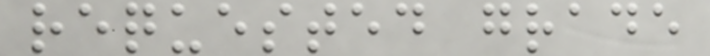requested grade
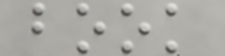book
